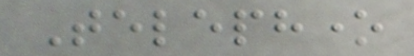Telephone
